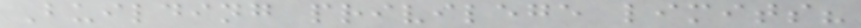Building privilege limits?
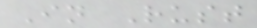In Rust
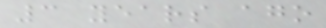3 years ago
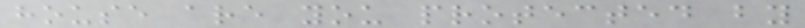house are you protected by
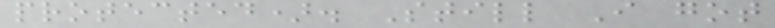protected). Still I got
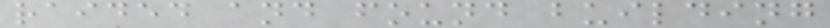raided and found building
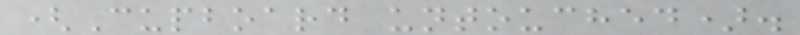(Cupboard untouched).
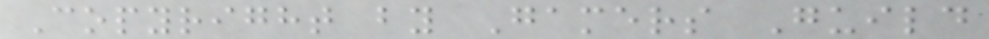Copyright by Gamers Guild
